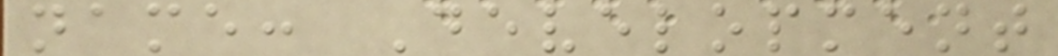name: Development
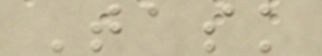Task
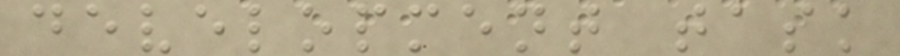development task
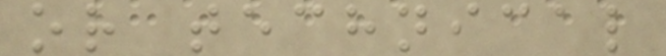or technical
